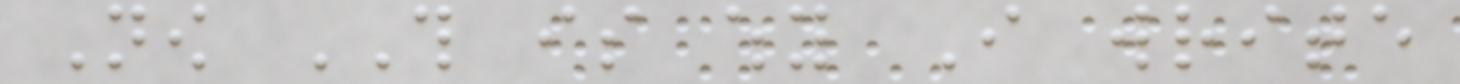Now THIS is why I write
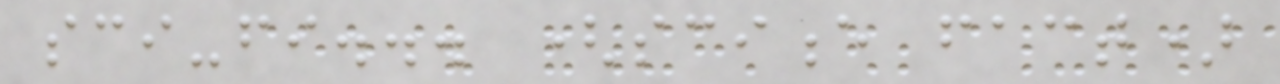sci-fi... (science fact)
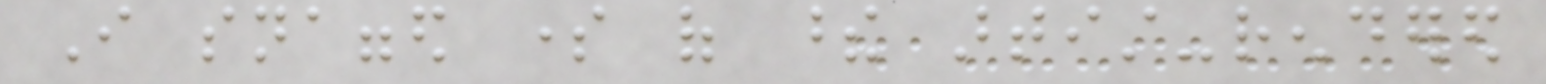I snagged some of these artist-rendered
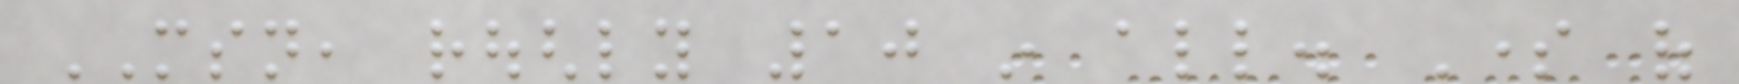MSN, roughly 10 in all. Some of
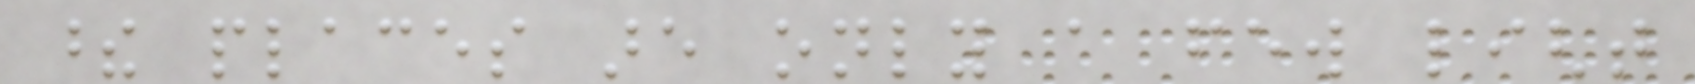these places are only a few light
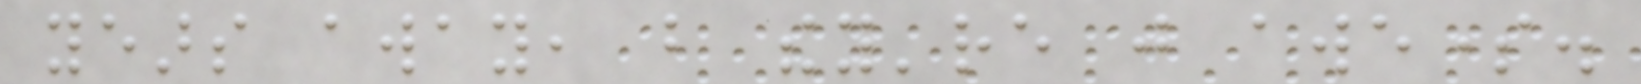years away, but they're just awesome.
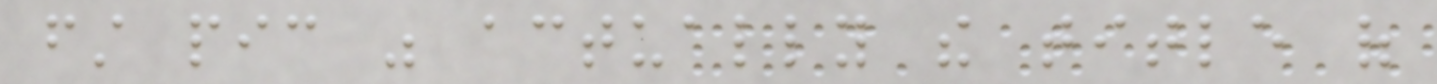first pic was actually the title of
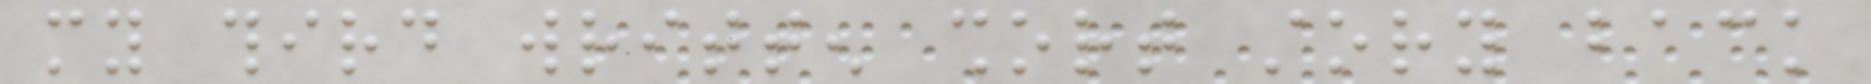my third written short story back
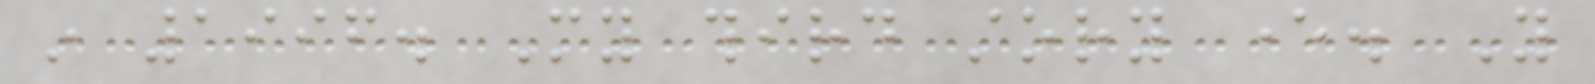in 1996. My third story ever. You
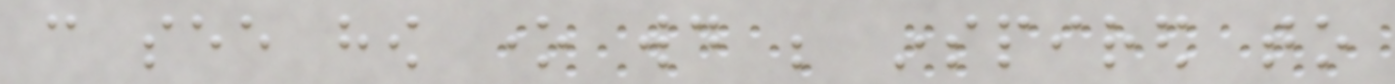can see how one would be inspired to
